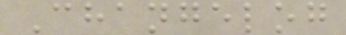Changelog
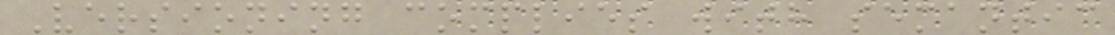Versioning complies with semantic
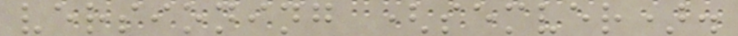versioning (semver).
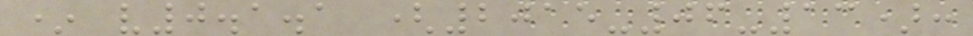* v0.1.1 (2015-06-13):
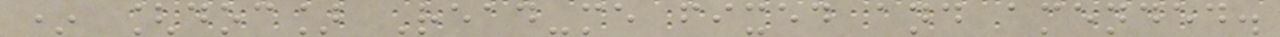* [doc] Read-me fixed and amended.
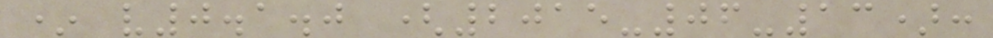* v0.1.0 (2015-06-13):
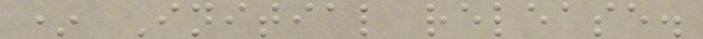* Initial release.
